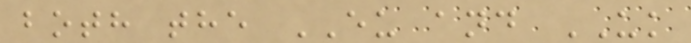both the EU and UK
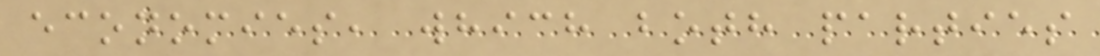economies, which both parties
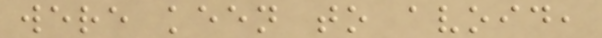were keen to avoid,
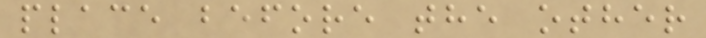place before the other
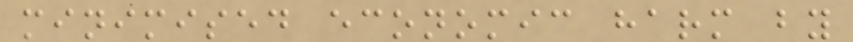minimised economic harm by
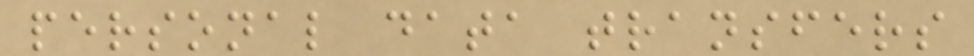personal data transfers
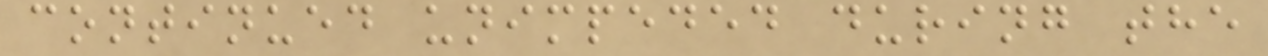continued unimpeded during the
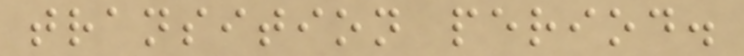transition period.
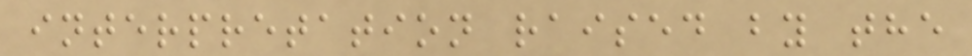interpretation raised by the
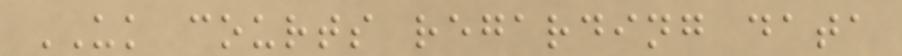UK courts regarding data
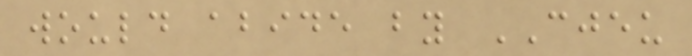would abide by CJEU
